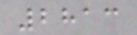2813
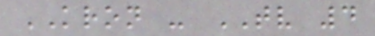KRON - TV 4
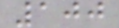100
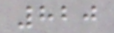820
